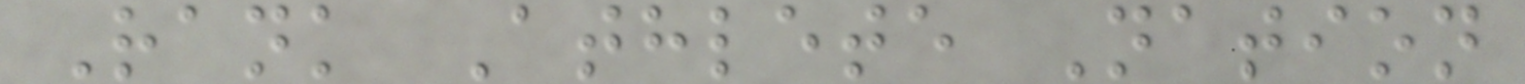Rank Athlete Nation
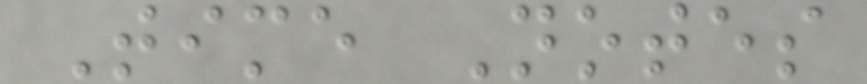Time Notes
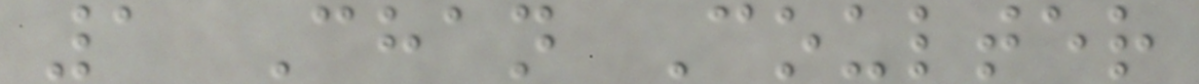1 Chan Coulter
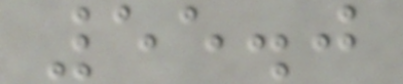55.0
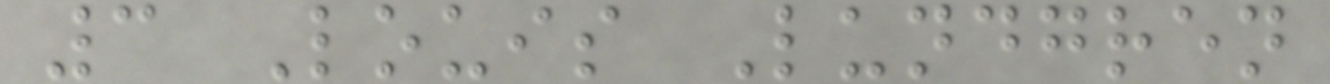3 Louis Lundgren
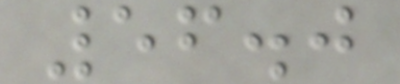56.0
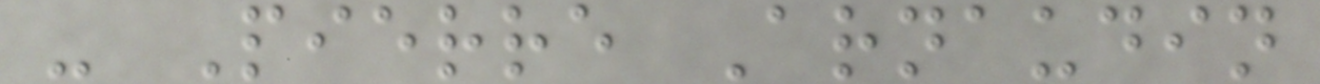- Pierre Arnaudin
